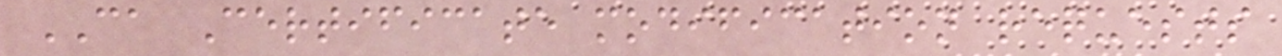CA Certificate modification requests
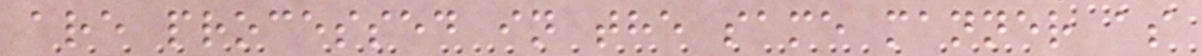are processed in the same manner as
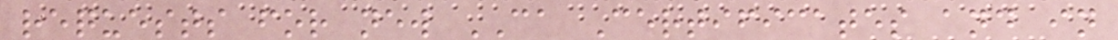requests for new CA Certificates and in
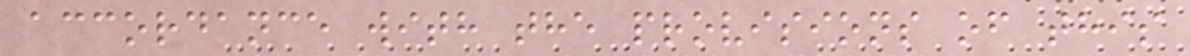accordance with the provisions of this
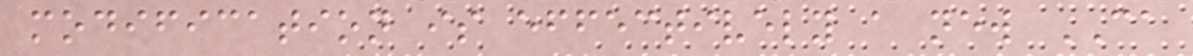modification is effectively a new CA
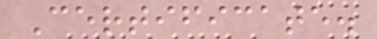Certificate.
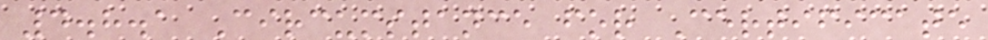4.8.1 Circumstance for Certificate
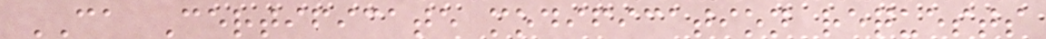CA Certificate modification requests
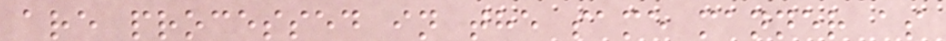are processed in the same manner as
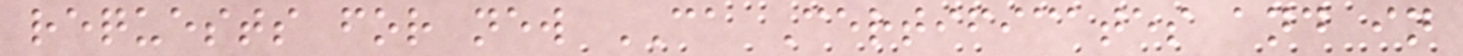requests for new CA Certificates and in
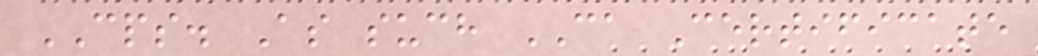CPS. As such CA Certificate
